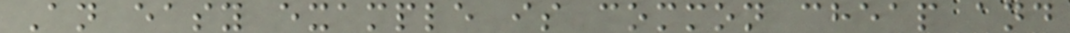An easy example is common cheap and
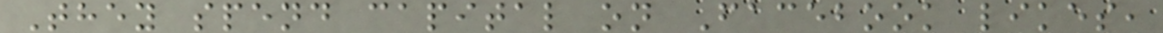They spend capital on Facebook likes,
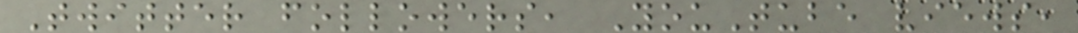Twitter followers, YouTube views,
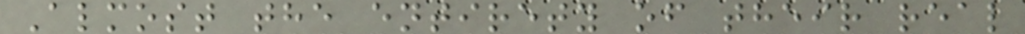Almost the entirety of their real
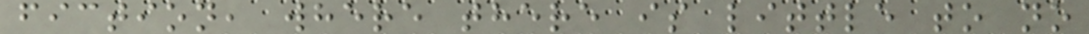fiction, where there is little to no
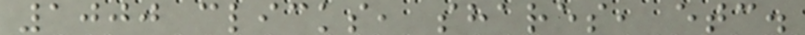1000 clicks, shares, etc.
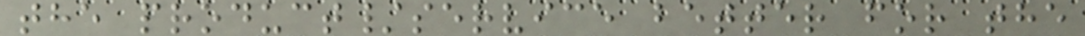the product/service better for the
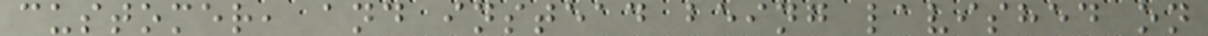customer, and instead being lavished on
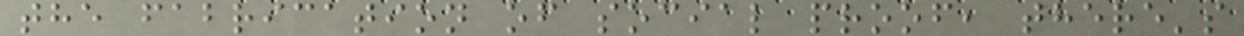the fabrication of social proof, there's
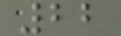22
